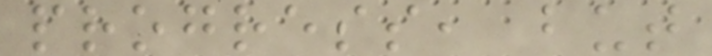progress, but
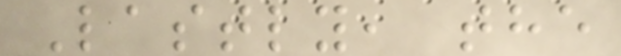Lastly, the
